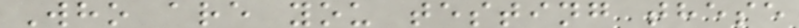Who are you testing these
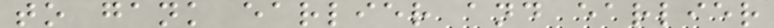to gank earlier and earlier
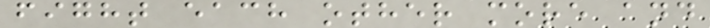fight each other more and
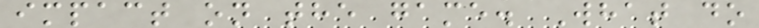impact on the game. What do
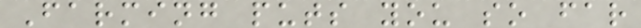Farming puts you so far
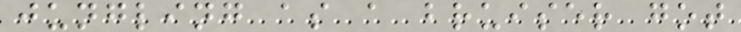jungling as a bruiser got
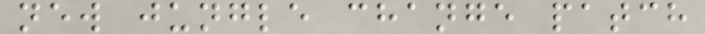new jungle change patch
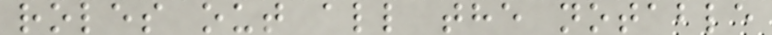roles out all the notable
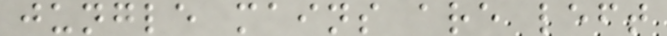jungle mains are left
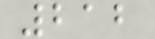212
